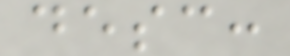desc:
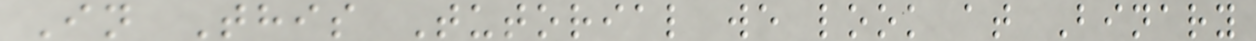In This Tutorial we look at Binary
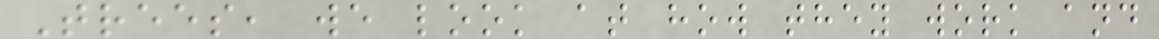Trees, we look at how they work and
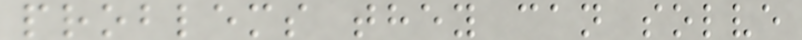problems they can solve
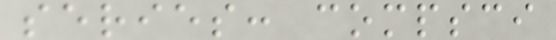series: compsci
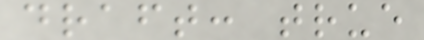draft: true
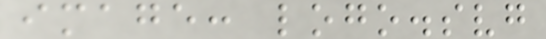image: logo.svg
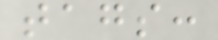tags:
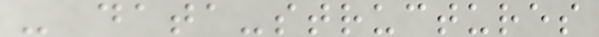- data-structures
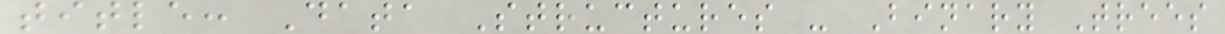title: Data Structures - Binary Trees
